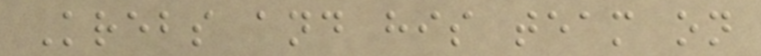Krebs and his team on
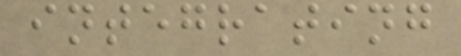integrating
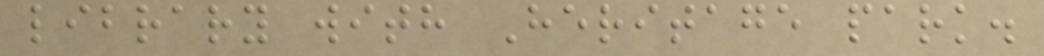library with Heritage park.
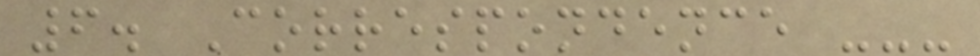6. Correspondence ---
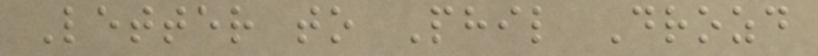Letter to Phil Drozd
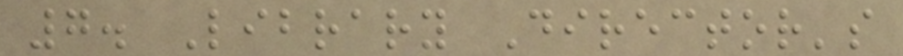7. Library Director's
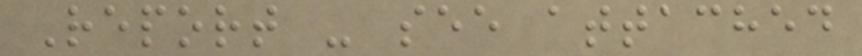Report - see attached
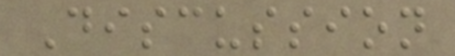Discussion
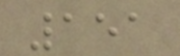151
